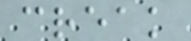creak
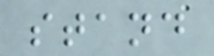stand
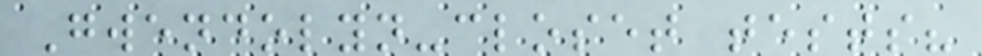Gwendolyn-closet tests?
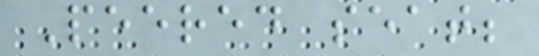Peered seat;
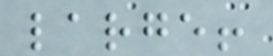large!
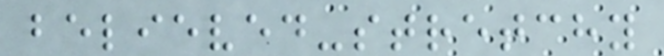believed-stretchy
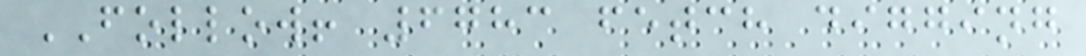FOLLOW! 6783 fetch digging
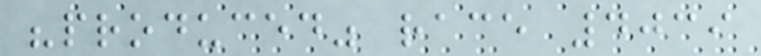"produced" race 4039
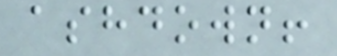ashdown!
